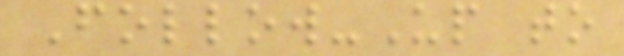Follow-Up to
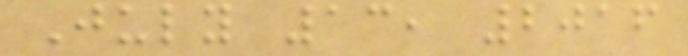July 13, 2016
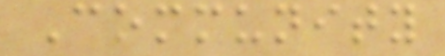Community
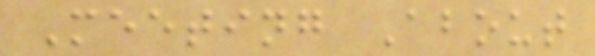Meeting About
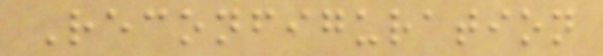Reconfiguration
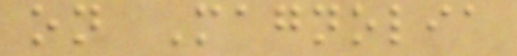on Magnolia
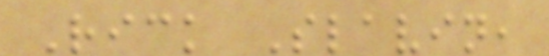Rick Slavin,
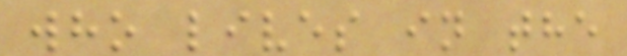who lives in the
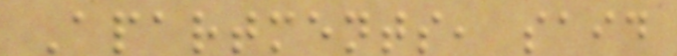Apartments, said
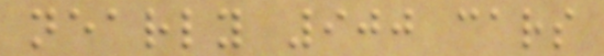nearly 900 cars
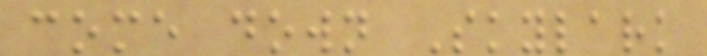come down Skylark
